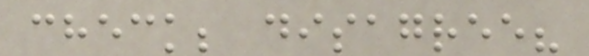check; disagree?
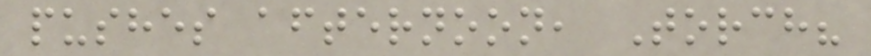pushes afternoon, Torch?
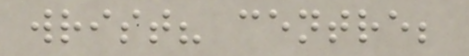wrist? centre;
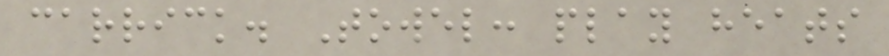carrick. Towel: play heats
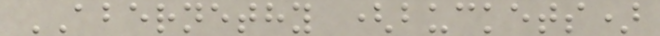ABERNETHY (buckets)
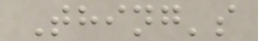Thing's
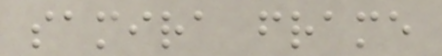samira frame
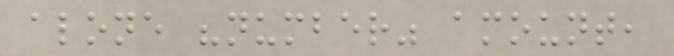alone "number" amount,
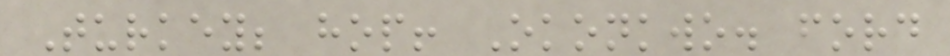Turkey; hop! Okonkwo. ford
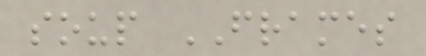soup FRAMES
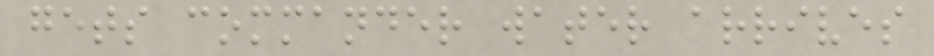gets commander water arrives
